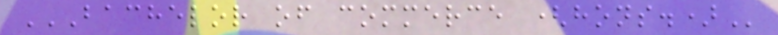BACHELOR OF COMMERCE (HONS.)
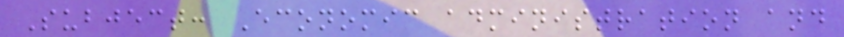Subject: Economic administration and
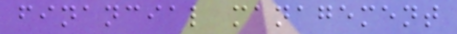financial management
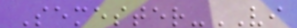Semester-VI
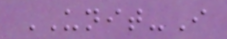UNIT-I
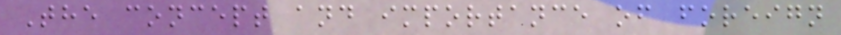The concept and importance of foreign
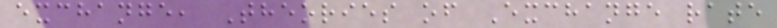exchange, Theories of Exchange rate
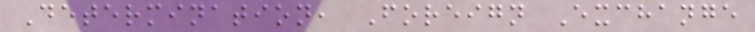Determination, Foreign Exchange
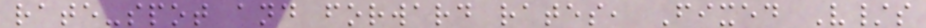rate-spot and forward rates, Fixed V/s
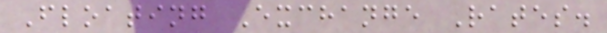Floating Exchange Rates.
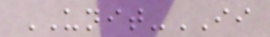UNIT-II
